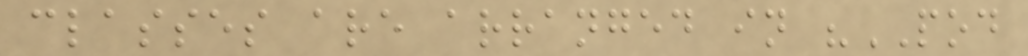classes are arranged in "POD
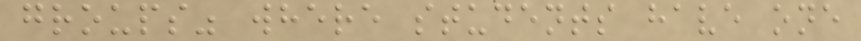groups" where students have one
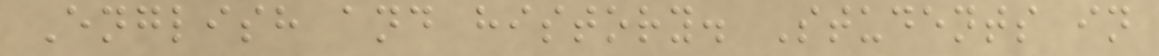English and history. Students in
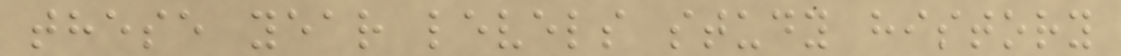these year levels study history
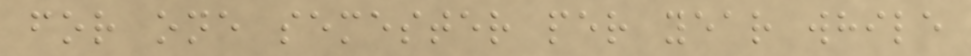for one semester per year while
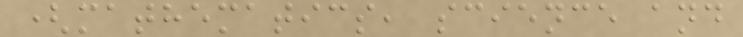(mathematics, science and
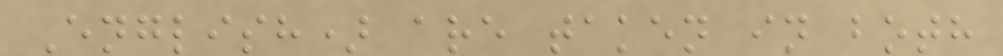English) are taken in both
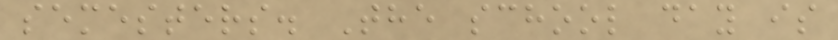semesters. The school day is
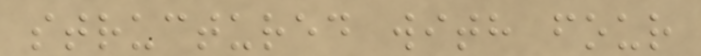structured with four
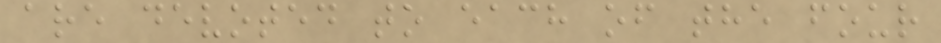are devoted to each of the four
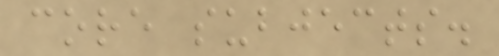core subjects.
